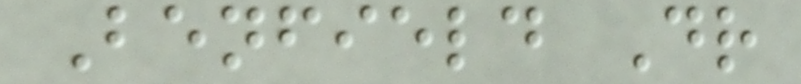Benfield Dr
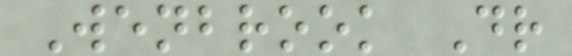Wenbrook Dr
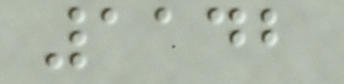1142
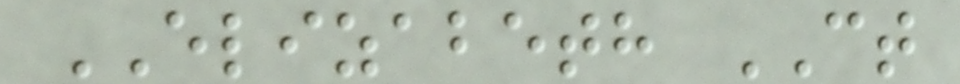ELIZABETH CT
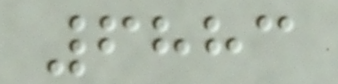6883
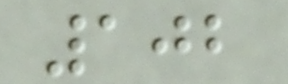102
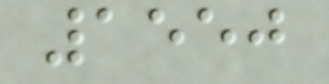1550
